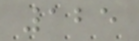125
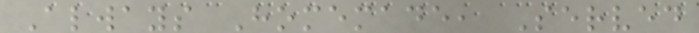Always Homemade, Served
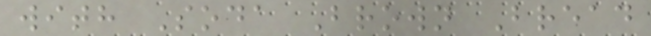with Soda Brown Bread
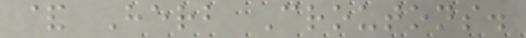& Herb Croutons.
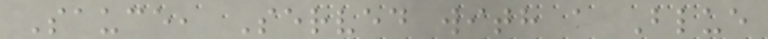Sauce, Served with a Blue
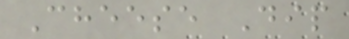Cheese Dip
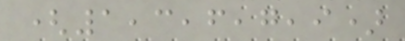(1,3,6,7,9)
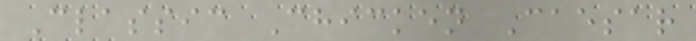Classic Chicken Caesar
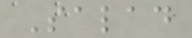Salad
